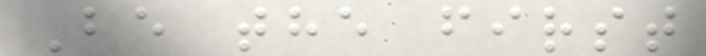Be the first
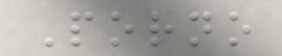Porno
